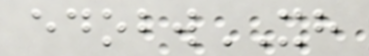edobwXH
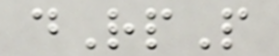dRpP
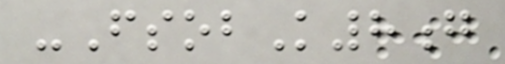-FsobK8g
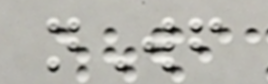nWf
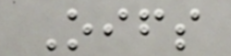Oifs
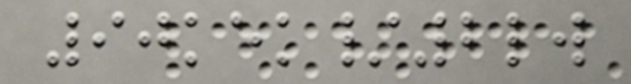90kek/2lw
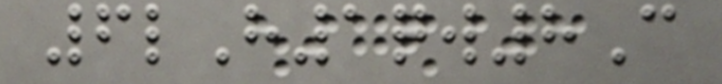6lH1qw8C
